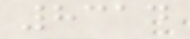8314
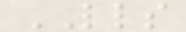LLS
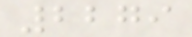2279
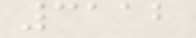3112
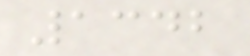1342
